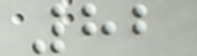82
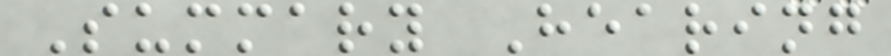Summary Hearing
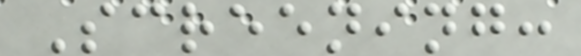Screening:
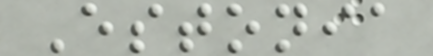Estonia
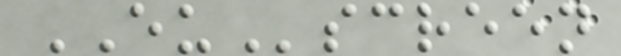EUscreen
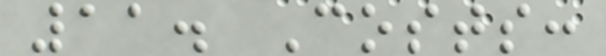11. Costs:
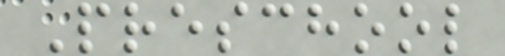Preschool
